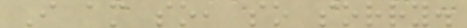I am so, so sorry.
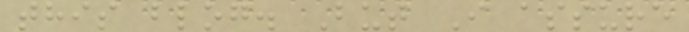this blog. But I assure
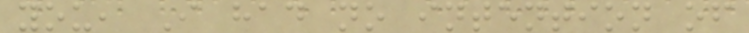you, I had no intention of
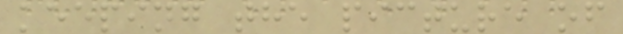keeping the picture of
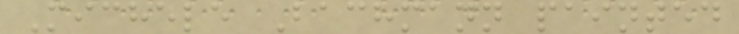Michele Bachmann painted
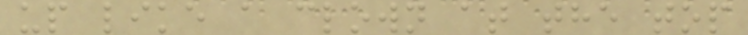up like a clown at the top
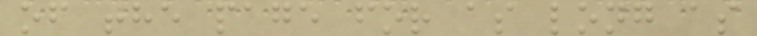of the page for as long as
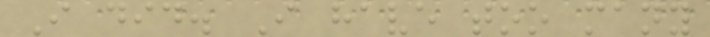I did. I have too many
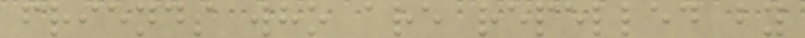friends who are repelled by
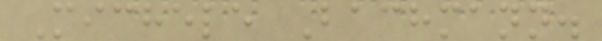Michele Bachmann.
